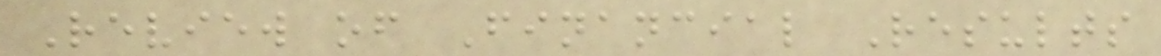Review of Financial Results
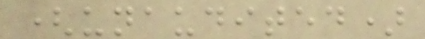(unaudited)
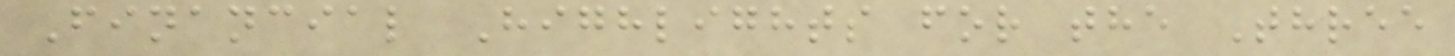Financial Highlights for the Three
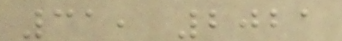31, 2021
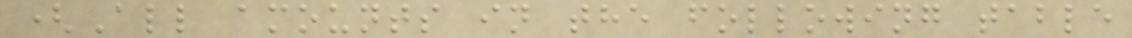(All amounts in the following table
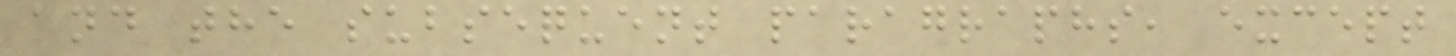and the subsequent paragraphs, except
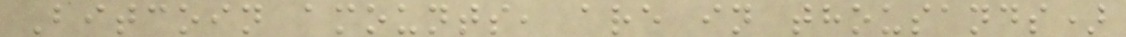Bitcoin amounts, are in thousands)
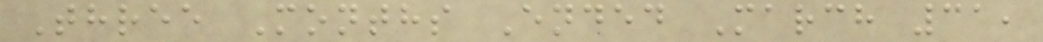Three Months Ended March 31,
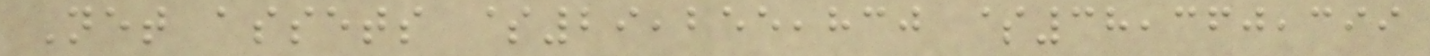Net assets $29,255,830 $38,360,399
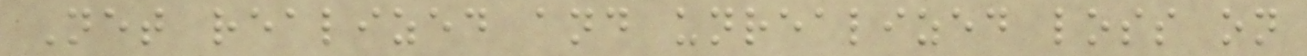Net realized and unrealized loss on
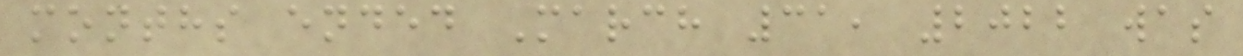months ended March 31, 2022 was
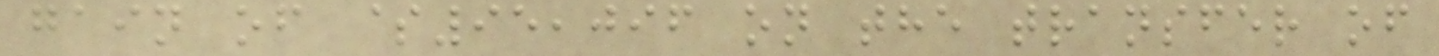gain of $95,096 on the transfer of
